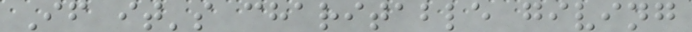If it's charitable giving
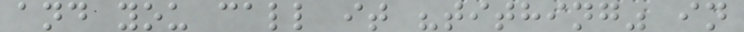and you call it "tithing" in
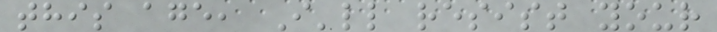this age, I'll resist your
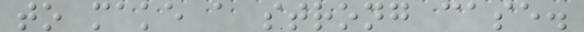to make a strong case.
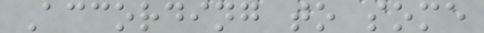According to some
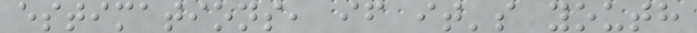estimations, if it's youth
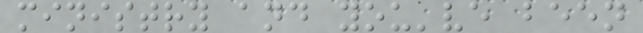ministry and you've been
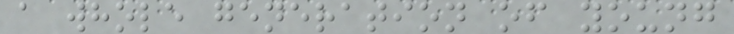a whole generation of young
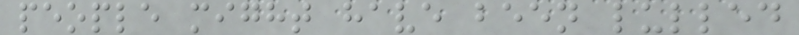people might have been lulled
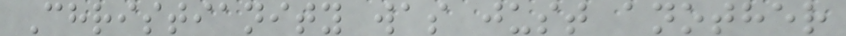Christianity was just another
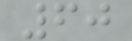60
